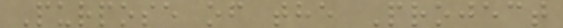Purpose of the Project
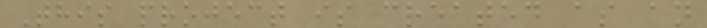This project is created as an
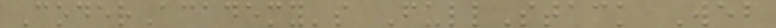CoderAcademy's FullStack Web
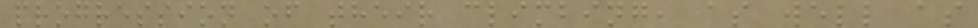progression of their climbing, as well as
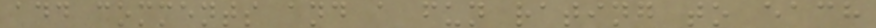add comments and a fun rating to each
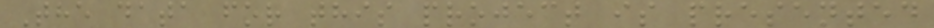The data for this project is presented
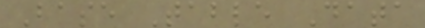Base Table Data
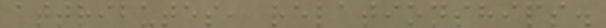attributes, relationships.
